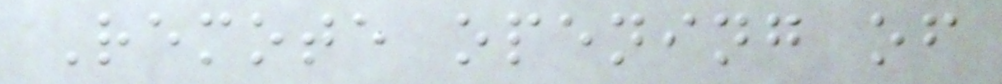Remote opening of
